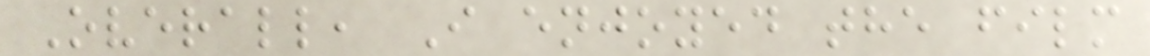Overall, I enjoyed the film
